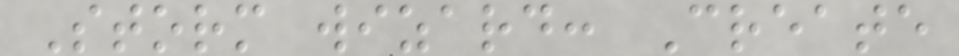Storm wizard: Create
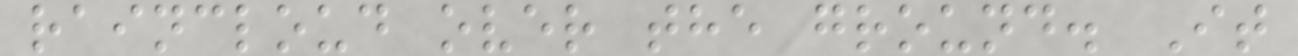raincloud over the ground. It
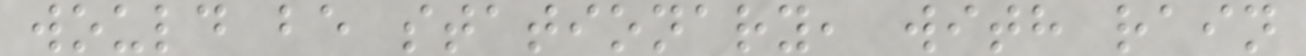would be stationary, with rain
